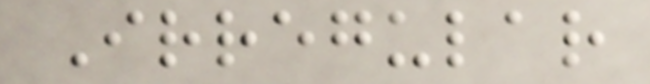Irregular
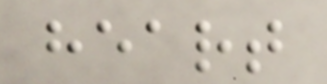heart
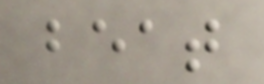beat
